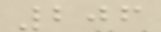206
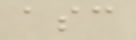asc
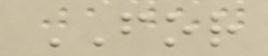FOR
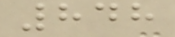848
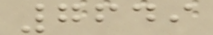7649
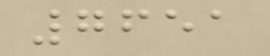7651
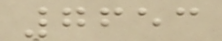7653
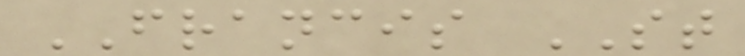FRANCIS ST
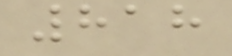818
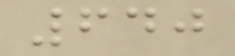640
